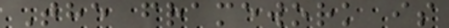The framework is
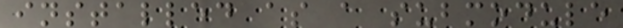installed as a submodule
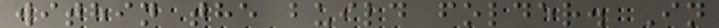within the build folder. In
